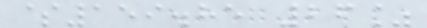$159.85 26%
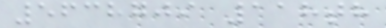5638709 118th
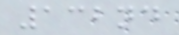132nd
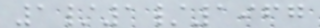1/1/1967
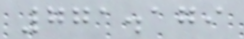771.179
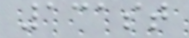131st
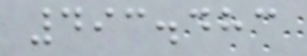493.483
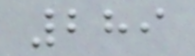289
